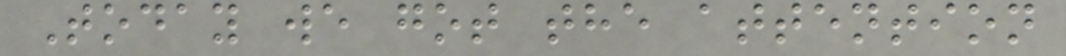Today we got the attention
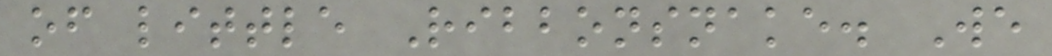of little Ribbonsnake. We
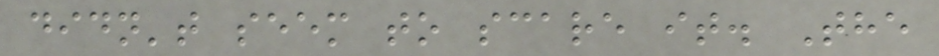didn't seem to scare it. The
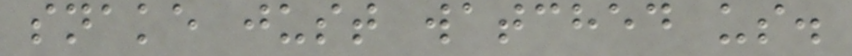snake just watched us.
